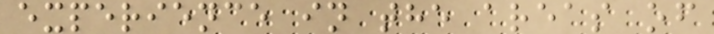experience in the areas of
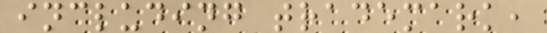including trademark,
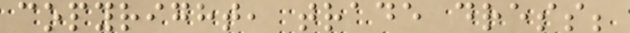copyright, trade dress;
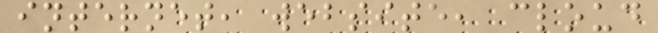internet, website, cloud
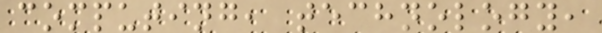computing, technology,
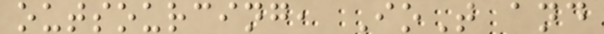outsourcing, IoT and
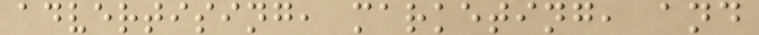advertising, marketing, and
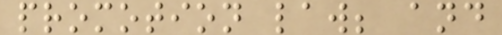promotion law; and
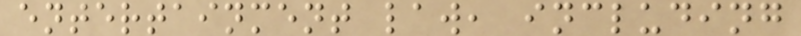entertainment law, including
